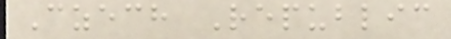Czech Republic
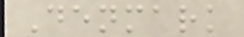Denmark
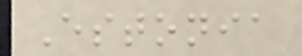Estonia
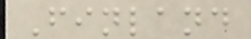Finland
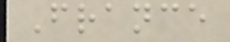France
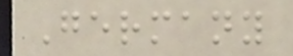Germany
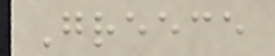Greece
